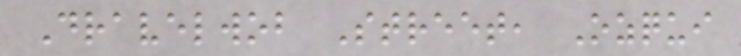Dravelwob Street, Ozqui
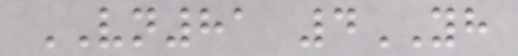VN81 4YH
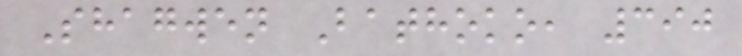Shagwen Bathoko, 390
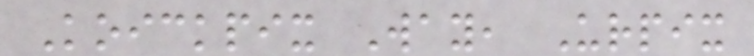Koickpix Way, Urpix
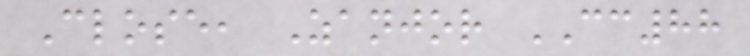Close, Zanjor CC88
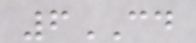6CD
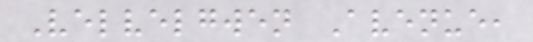Velvelgwen Avenue,
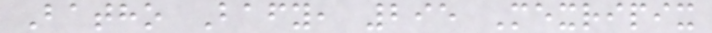Batho Bafy, 295 Mexripix
